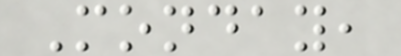Monday,
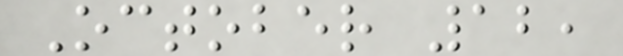October 12,
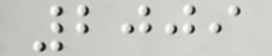2009
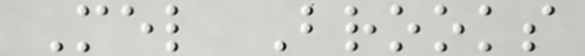Mel Brooks
